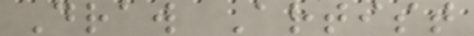Draw Artist
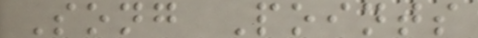Song Points
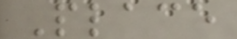Place
